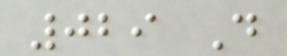029 D
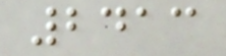2413
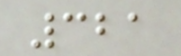321
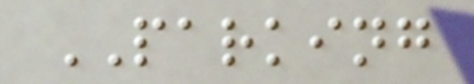PARKING
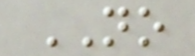NO
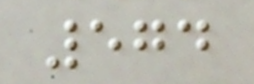574
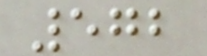572
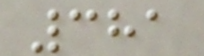381
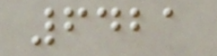6421
